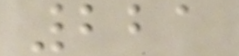221
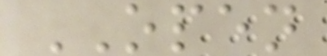OPEN
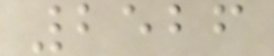2526
